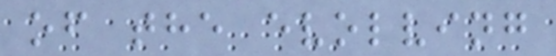of the evolving
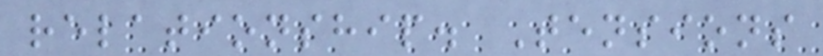relationship. Tensions
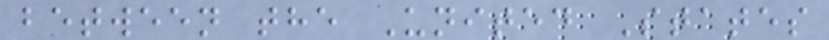between the United States
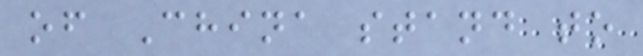of China stand to
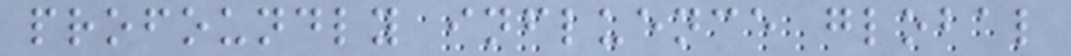profoundly influence global
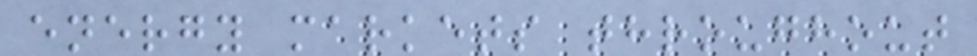energy markets throughout
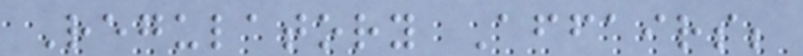Regulatory Affairs;
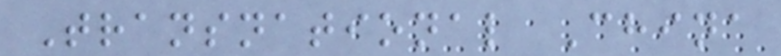Transnational China
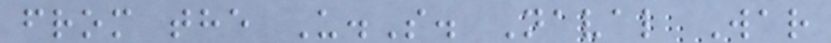from the U.S. Naval War
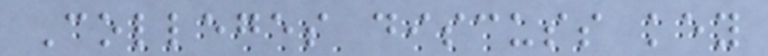Colleges discuss key
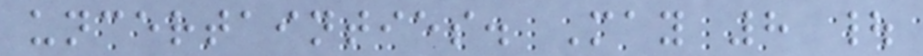uncertainties. May 8 |
